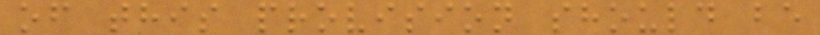of this provision should be
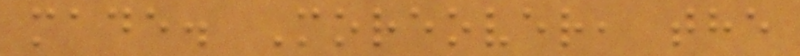made. Moreover, the
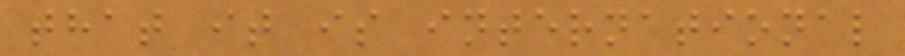that it is international
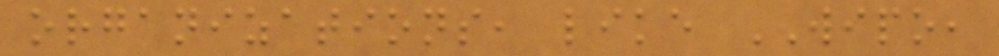organizations, like WIPO,
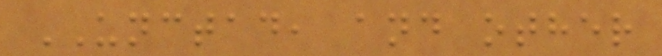UNCTAD, and other
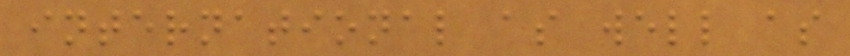international as well as
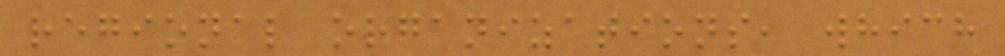regional organizations, which
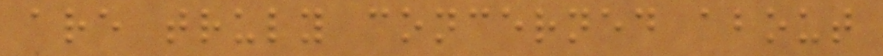are truly concerned about
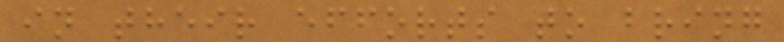in their efforts to bring
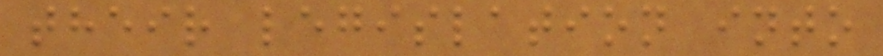their legislation into
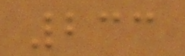233
